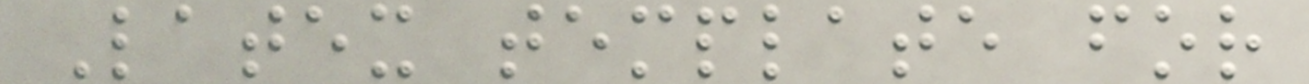Latex template for
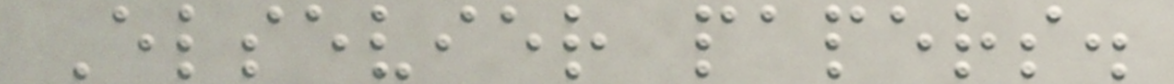Elsevier papers.
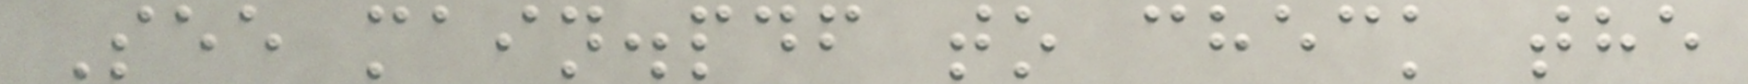See main.pdf to check the
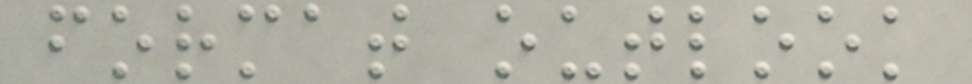format outlook
